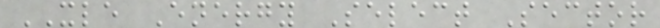XLE Energy Select Sector
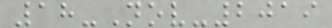18-Nov-2019
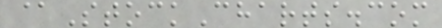@StockCharts.com
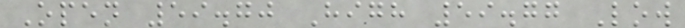Open 59.70 High 59.77 Low
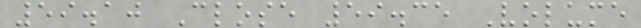59.10 Close 59.35 Volume
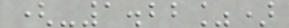(-1.22%)
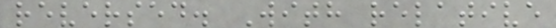reversed. With relative
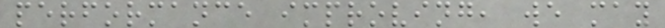performance improving, we may
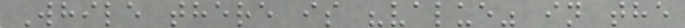While there is "value" in the
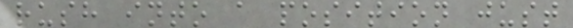rush into a position just
